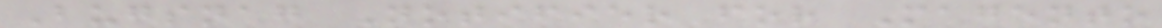Bugsnag Notifier for Magento
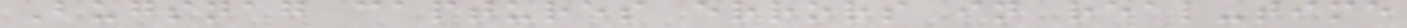Bugsnag captures errors in real-time
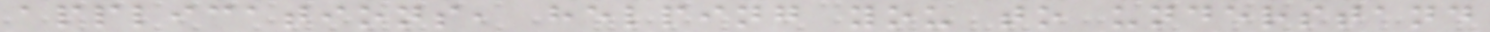applications, helping you to understand
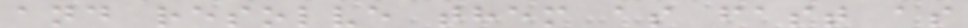and resolve them as fast as
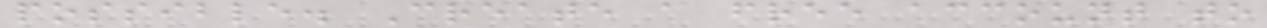possible. Create a free account to
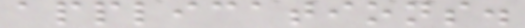applications.
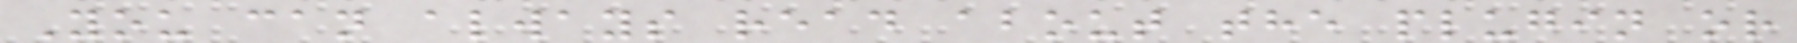You can always read about the plugin or
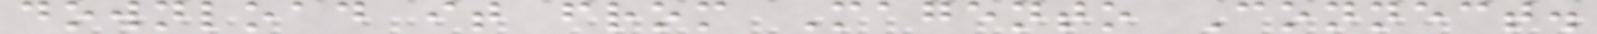download it from Magento Connect.
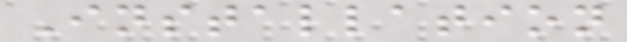Installation
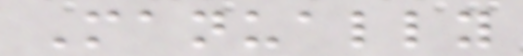Manually
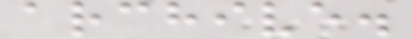archive.
